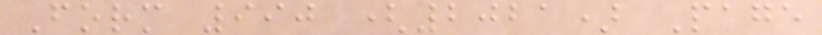Form 990 (2021) Page
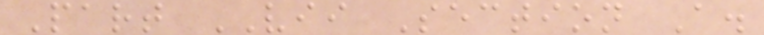Part VII Section A.
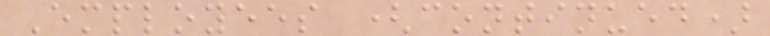Employees (continued)
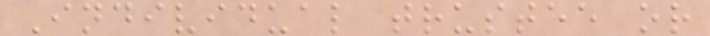Individual trustee or
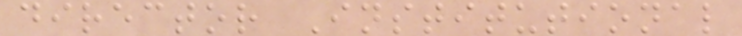director Institutional
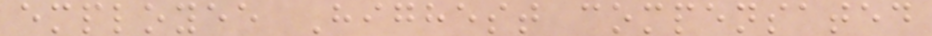employee Highest compensated
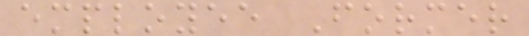employee Former
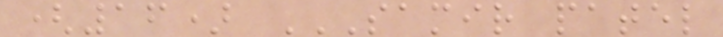(16) SAMIR PATEL
